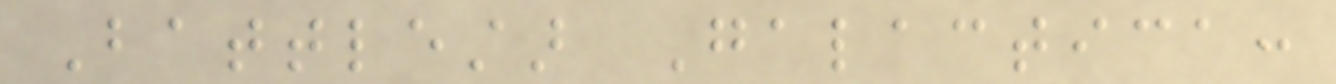Battlestar Galactica:
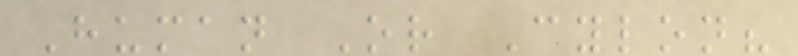Human Or Cylon?
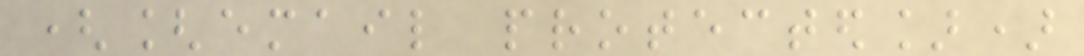([email protected])
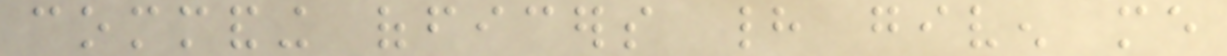commanding officers had given me
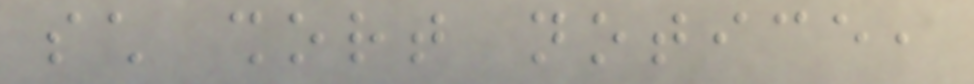such short notice,
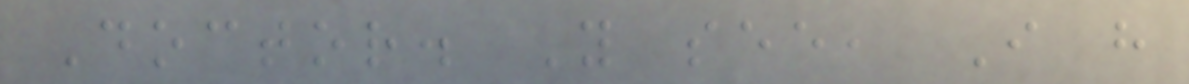Doctor. You see, I have
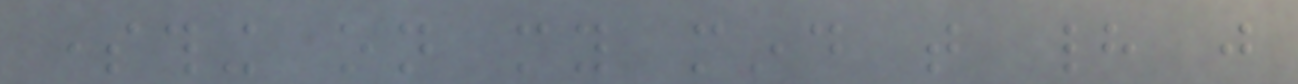something on my mind that had just
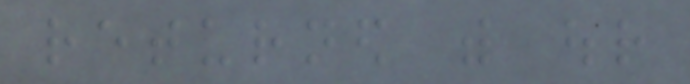returned with our
